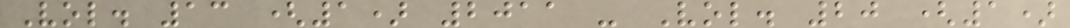Vol. 13 (1) 2011 - Vol. 20 (1)
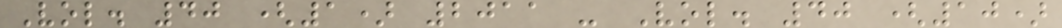Vol. 40 (1) 2011 - Vol. 40 (10)
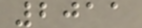2011
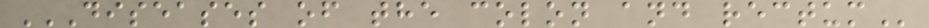DISEASES OF THE COLON AND RECTUM
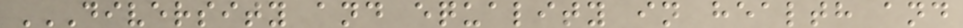DIVERSITY AND EQUALITY IN HEALTH AND
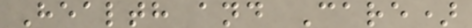Health and Care)
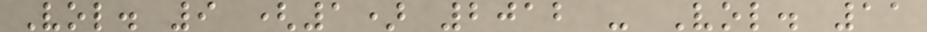Vol. 9 (1) 2012 - Vol. 11
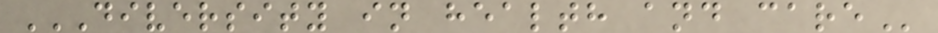DIVERSITY IN HEALTH AND CARE
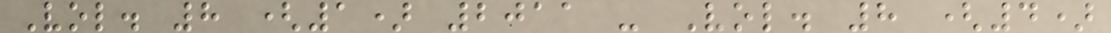Vol. 8 (1) 2011 - Vol. 8 (4)
